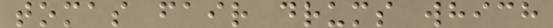tomas fair drums which
